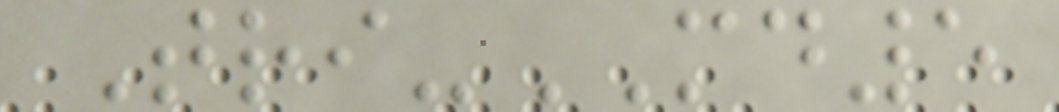Tri-MD5
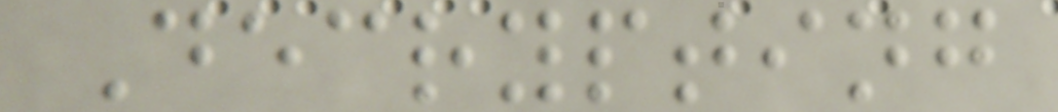Decrypting
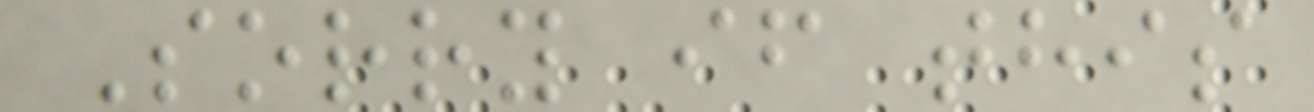Sorry if this
